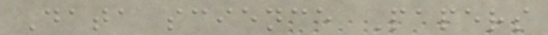Data science Papers
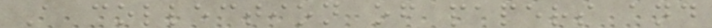A collection of papers and
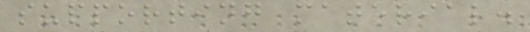supporting material.
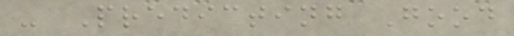- Predicting Good
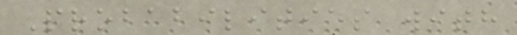Probabilities with
